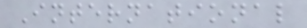International
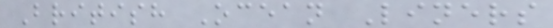British Ocean Liners
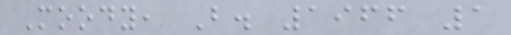Moody, B. 1966 1
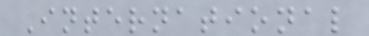International
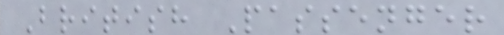British Passenger
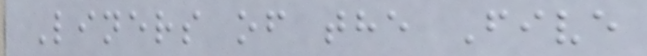Liners of the Five
